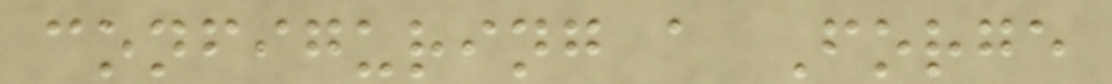configuring a Forge
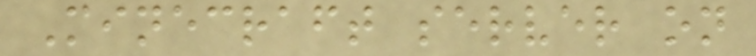Minecraft server on
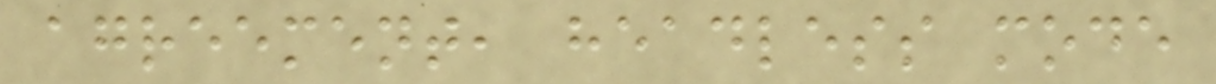agreement, headless mode
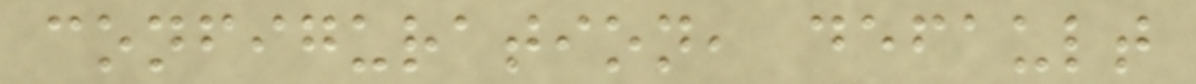configuration, default
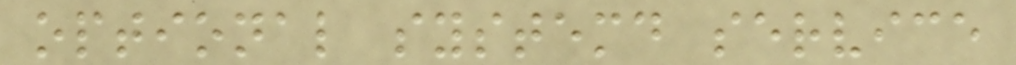optional systemd service
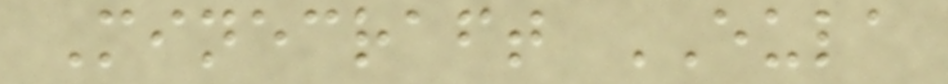Minecraft EULA
